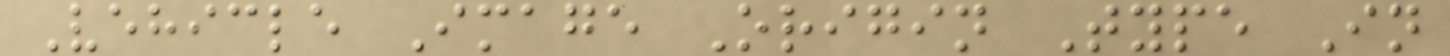Vehicle Image Origin Type In
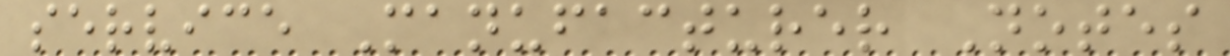service Manufacturer Notes
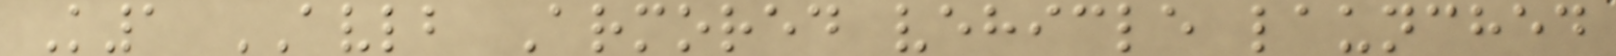K1 AVLB Armored vehicle launched
